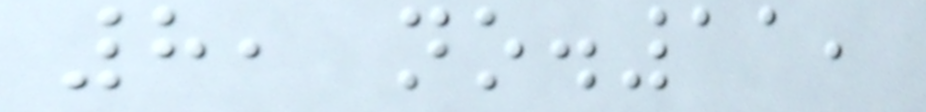8, no.11,
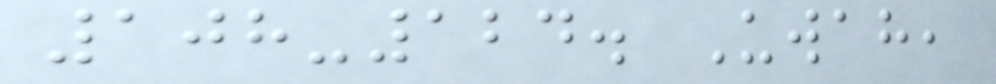108-124. Uwah,
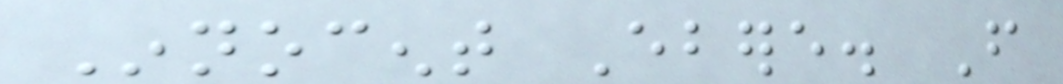Innocent Ebere. From
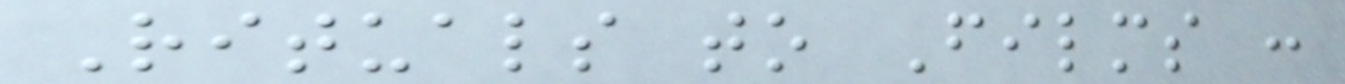Rituals to Films :
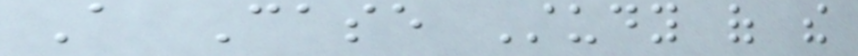A Case Study of the
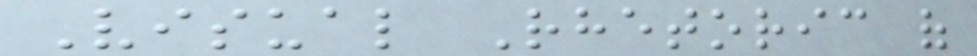Visual Rhetoric of
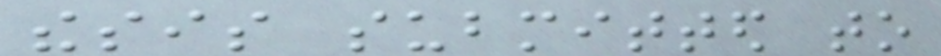thesis submitted to
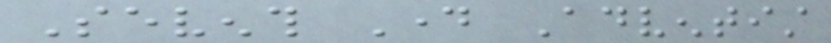Seventh Day Adventist
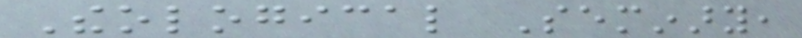Theological Seminary,
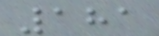181
